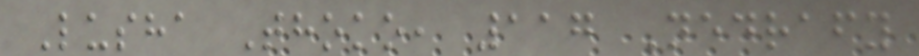Lusha Thoko, 117 Nedrafy
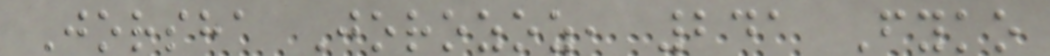Jorsha Jorozoz, 241 Fyko
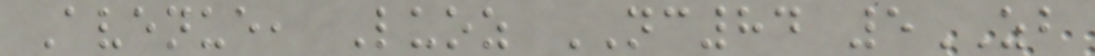Avenue, Luoz NC84 5ZB
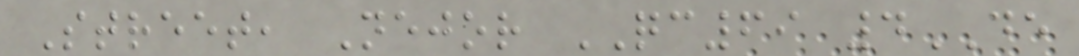Street, Nejor QC69 4DE
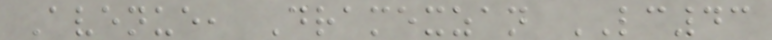Avenue, Dramexzan LC43
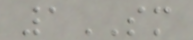1SM
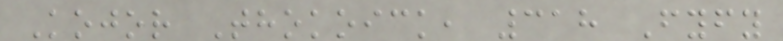Kojor Thokoick, 318 Fyfy
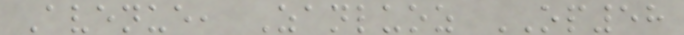Avenue, Zanluoz OP58
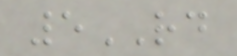5RD
